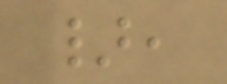},
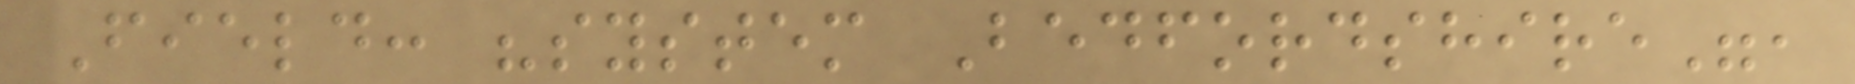Field: "system Bedfordshire",
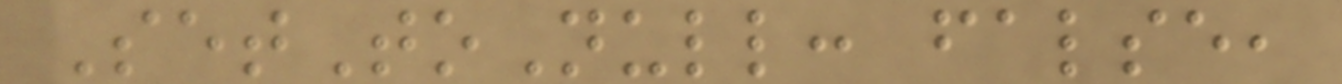SetToNull: false,
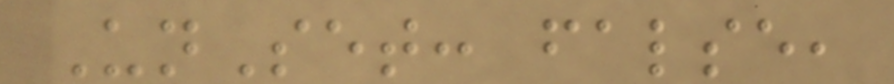UnSet: false,
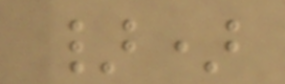})
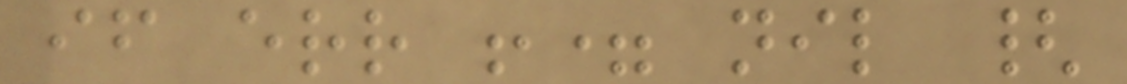if err != nil {
